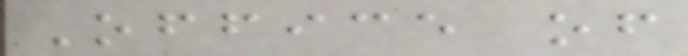Office of
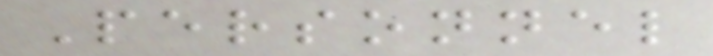Personnel
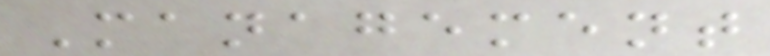Management
